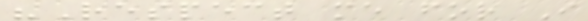"Respect me for I
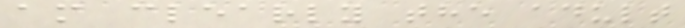am clearly the adult
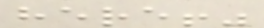here!"
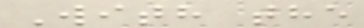With the
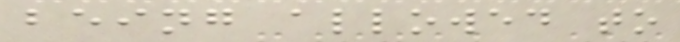being allowed to
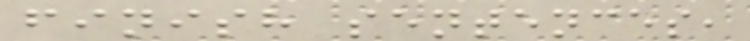finish sentences,
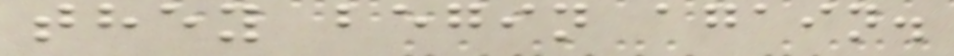they begin again.
